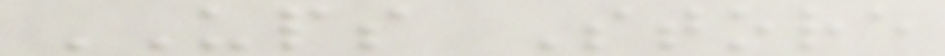UPS Store
